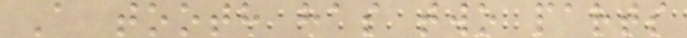A tooth has two parts
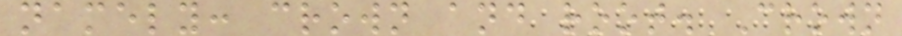namely: crown and root. Crown
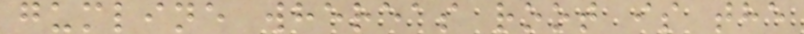gumline whereas root is the
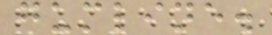gumline.
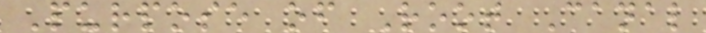Purpose of Root Canal
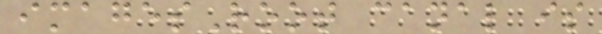imagesRoot canal is
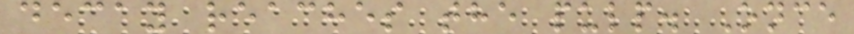decay reaches the pulp. Once
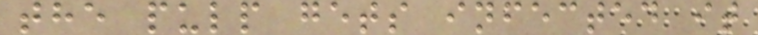the pulp gets infected it
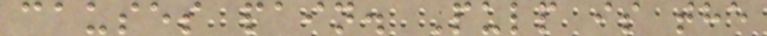causes pain. Pulp is the
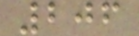206
